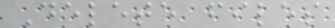Delete files
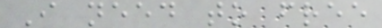I need to free
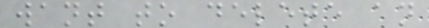want to delete an
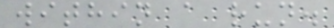within a run.
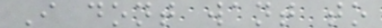I dont want to
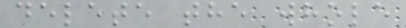delete the whole
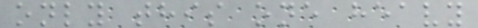only this one heavy
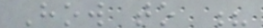How to ?
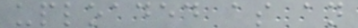uploaded as an
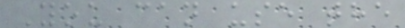You can use the
